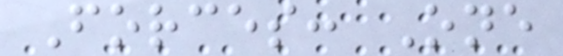Forces: One
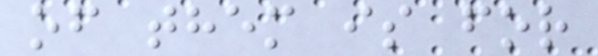of them is for
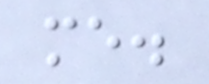me.
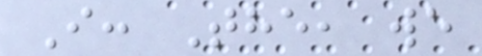I: The, we
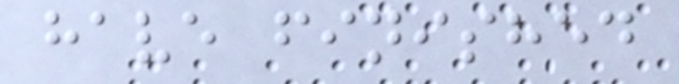have finished
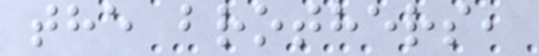the brothers,
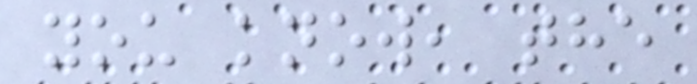you know, the
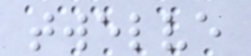twelve
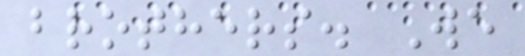brothers. We
